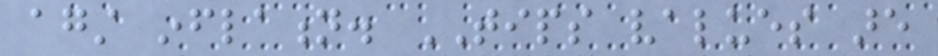against inflation. TIPS values are
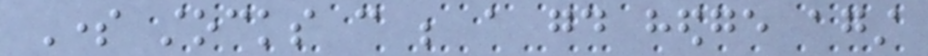Some stocks can be a good hedge against
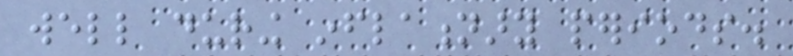well during inflationary periods.
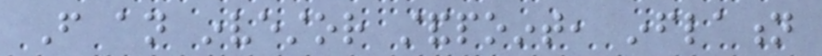From an investor standpoint, inflation
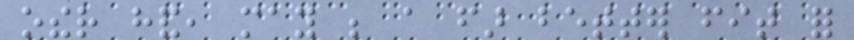other hand, may be a far better fit for
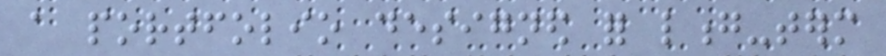a portfolio designed for long-term
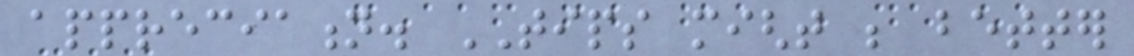appreciation. TIPS might be better
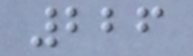226
